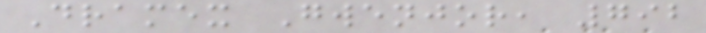Dramex Gwenjor, 792
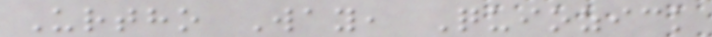Urtho Way, Quiozick
